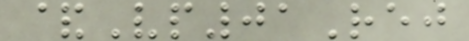&Vp01Rej
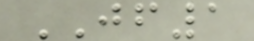JF1
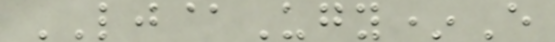LJ@Ugy*E
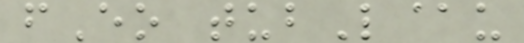fEo tubL@u
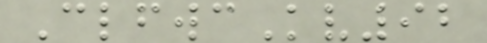ClfwcKv92
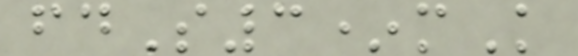fdS3*mK
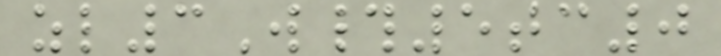zl3W#5tc0
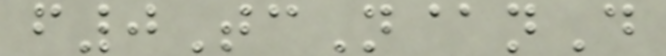f0TcN@nD
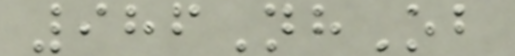986NhOb
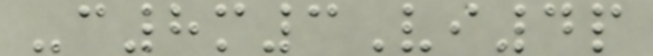-c8m3Vi4p
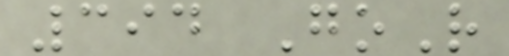394 GoR
